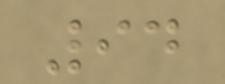94
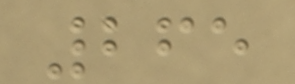265
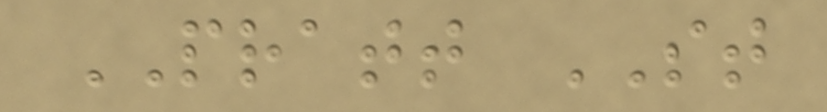PRATT ST
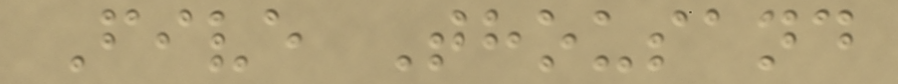Five Thousand
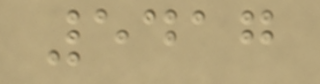5417
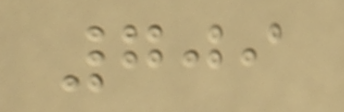709
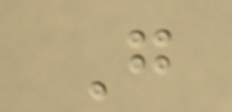G
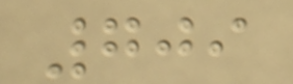709
